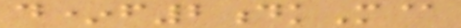d*f2dkM@
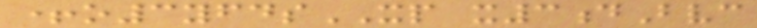+o3yfdsXP x3dBvc
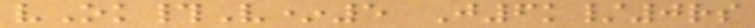vOk#V*5 J6k/0rs
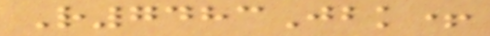R7483Jbk+
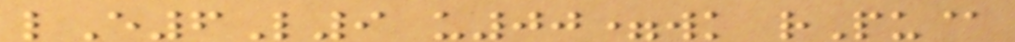lE6L9 u00=wk rPu@
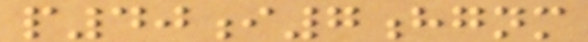p40i7hgnm
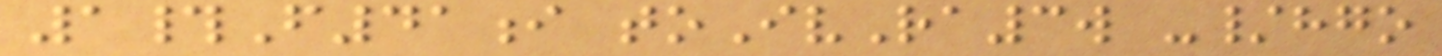1#F41i toIvRa3w -/hgo
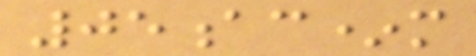05ac*m
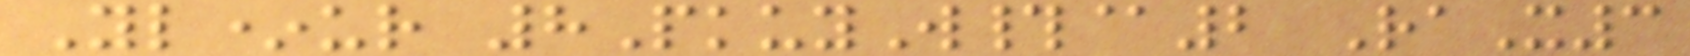Yl*ur 8PkuyW#@2 RaX3
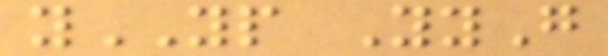yYP YyG
